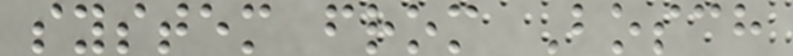system from Bosch
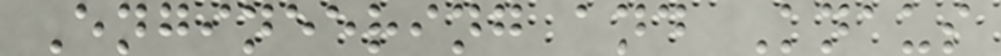Engineering and Knaus
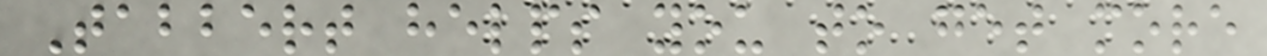Tabbert helps you to get more
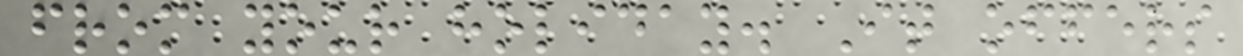from your holiday. It offers
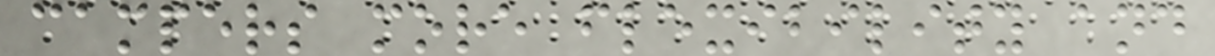campers more flexibility and
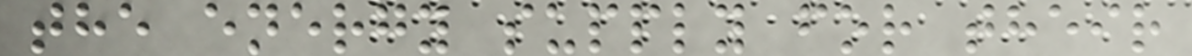the energy supply for their
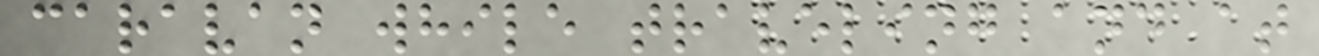caravan while traveling and at
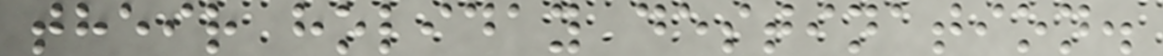their holiday destination.
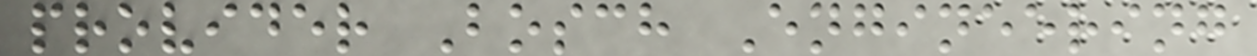provider Bosch Engineering
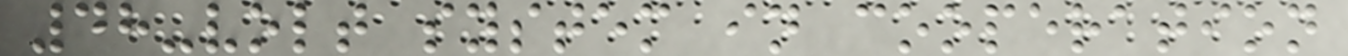48-volt system in cooperation
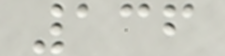136
